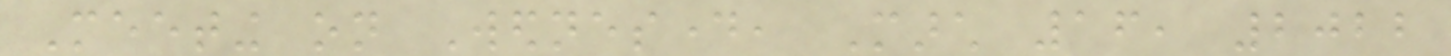Meeting on Wednesday, March 16, 2022
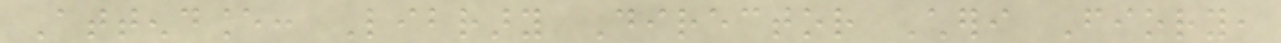Attendance: Library Director Cheri Fiory,
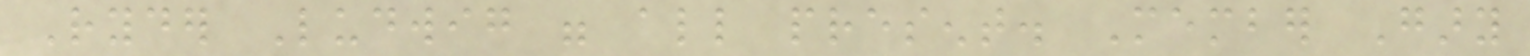Ryder Ludwig were all present. Member Gary
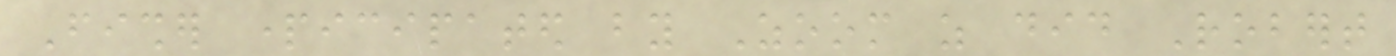Fisher participated by Zoom as did Robert
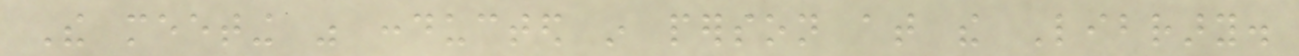The meeting was conducted in person at the Library.
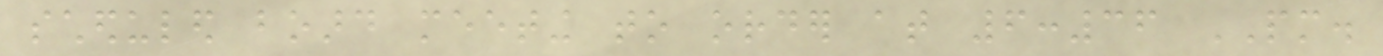scheduled board meeting to order at 6:36 PM.
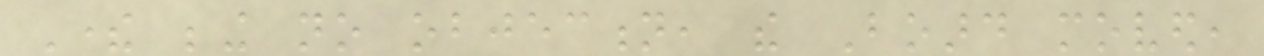There being no objection, the Board moved,
